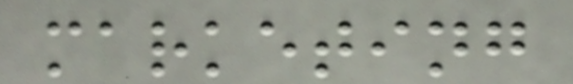marketing
